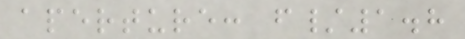aperture: f/1.8
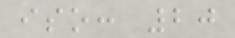iso: 20
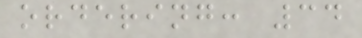ordering: 34
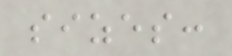sizes:
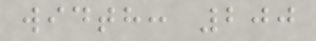width: 200
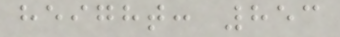height: 853
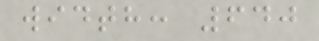width: 640
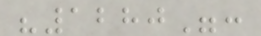"1280":
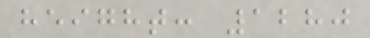height: 1280
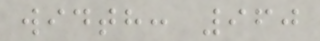width: 960
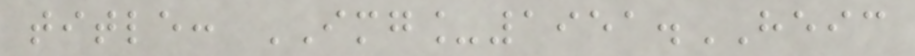title: IMG_1951.HEIC
